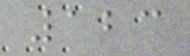123
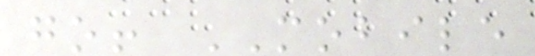go! MOBILE
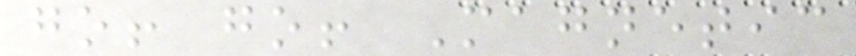go! go! Magnetic
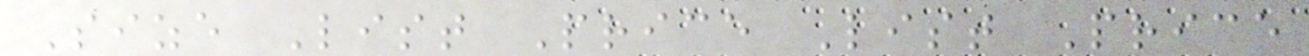Size List Price List Price
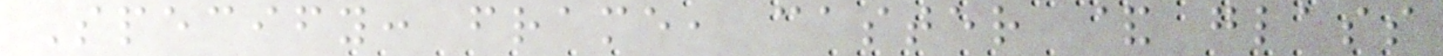Specify: frame, caster & glass
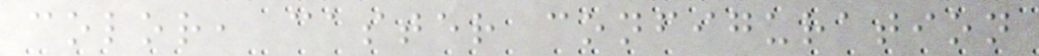color, caster configuration
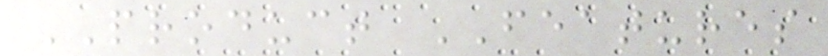PRODUCT FEATURES
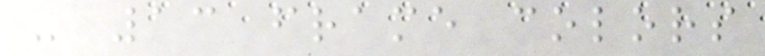- 13 frame colors
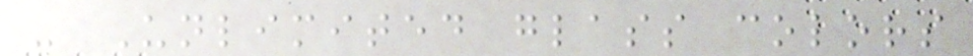- Unlimited glass colors
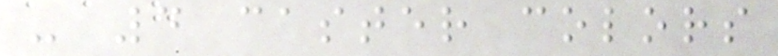- 4 caster colors
